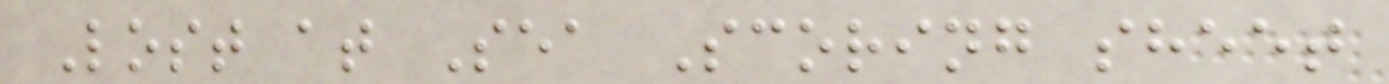Lost at Sea Scoring sheet
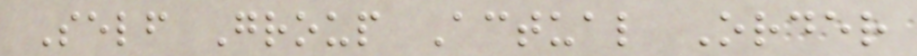Self Group Actual Order
